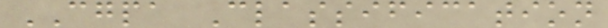CGPA Classification
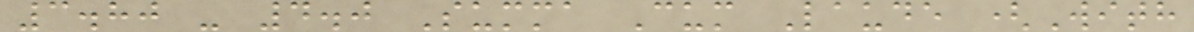3.80 - 4.0 Summa Cum Laude (With
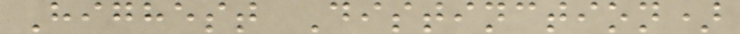Highest Distinction)
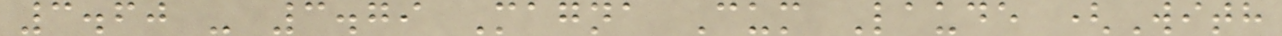3.60 - 3.79 Magna Cum Laude (With
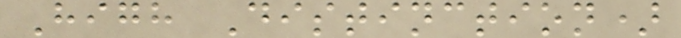High Distinction)
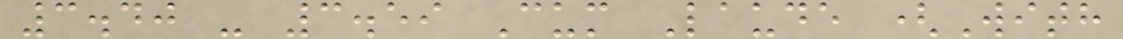3.40 - 3.59 Cum Laude (With
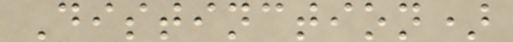Distinction)
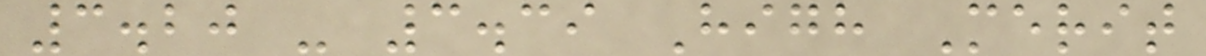3.20 - 3.39 High Merit
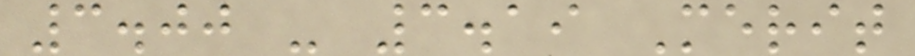3.00 - 3.19 Merit
